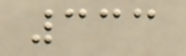333
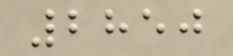2850
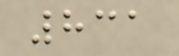831
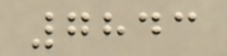7843
